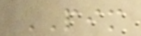PIM
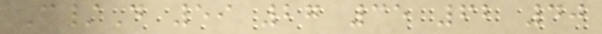C/D 59 27 35 62 40
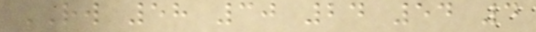RW 58 30 24 54 4
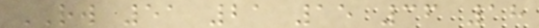RW 51 21 15 36 18
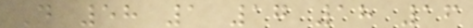D 58 1 17 18 16
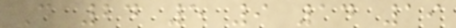C 24 5 9 14 19
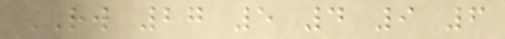RW 27 5 4 9 6
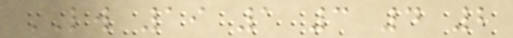LW 19 1 3 4 2
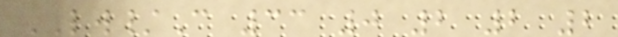LW/C 33 0 2 2 2
